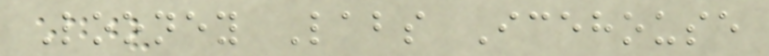Looney Labs Icehouse
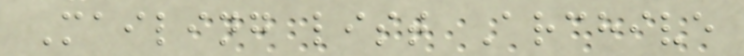Mailing list Archive
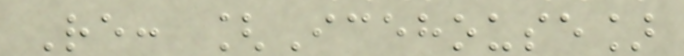Re: [Icehouse]
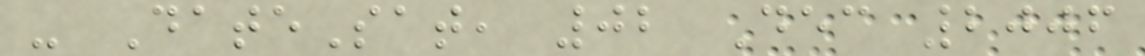- DateSat, 02 Dec 2006
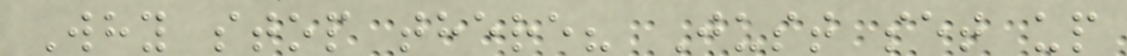Why stop there? Just set up
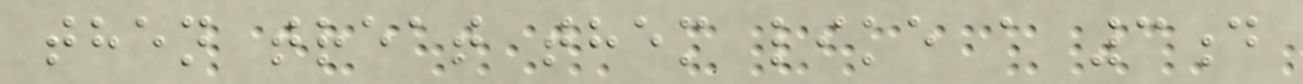then treat them like a 3d
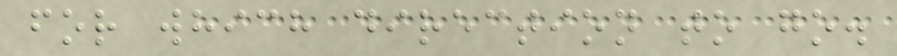for which direction to go.
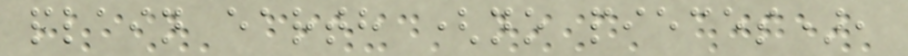plain earth (no pieces),
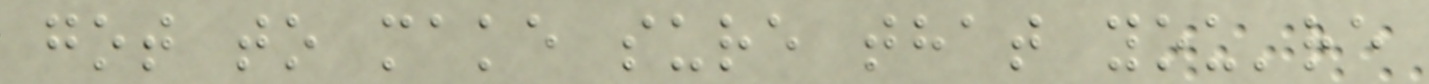got to make sure that you're
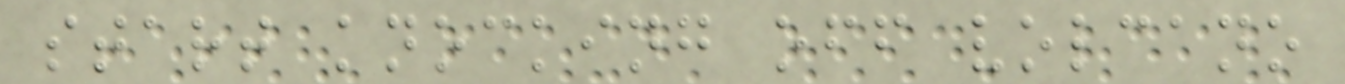start knocking off volcano
